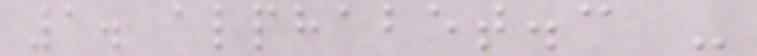1. alphabet.c -
